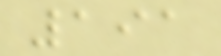191
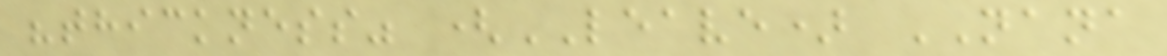"thickness" (LEAVE) NANA
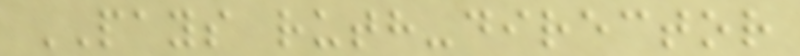PAYS ruth-director
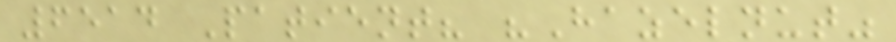6514 Patient? "Hazelnut"
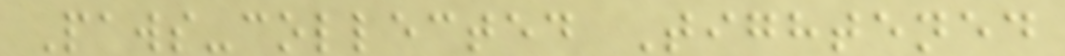Paws-collected Tightened
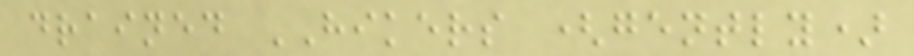drained HIKERS (gently)
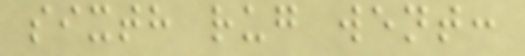sixth rug went:
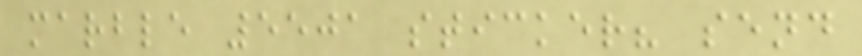marble 5501 sticker? send
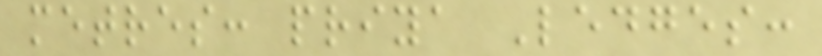metres: priya Ledges:
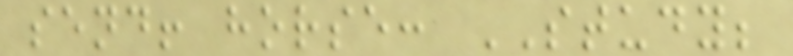send! horse: STUDY;
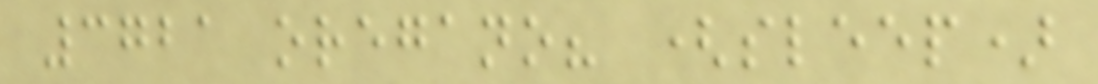3721 oregano? (sleep)
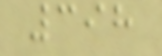398
